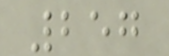257
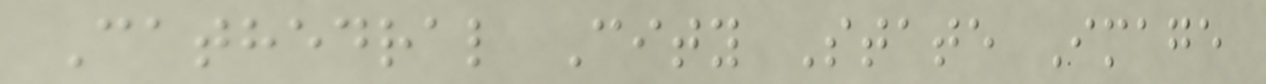Cathedral City State Image
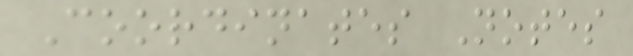Coordinates Notes
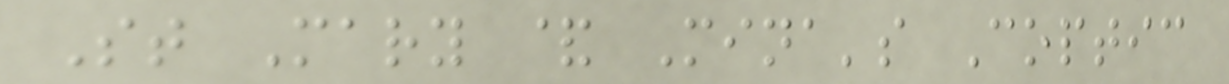St Mary & Mina's Coptic
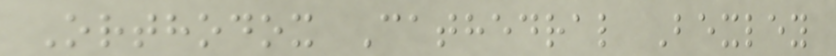Orthodox Cathedral Bexley
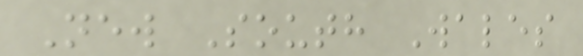New South Wales
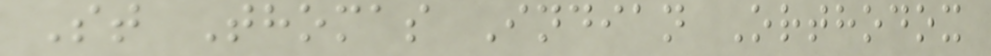St Thomas Indian Orthodox
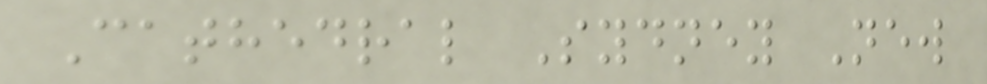Cathedral Sydney New
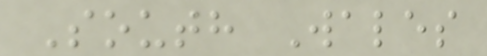South Wales
